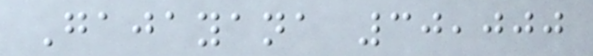Gajayana 30,000
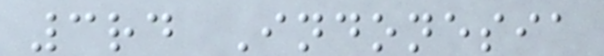3rd Indonesia
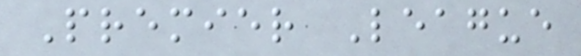Premier League
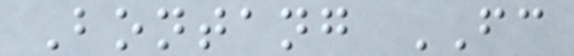Bontang FC
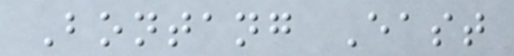Bontang East
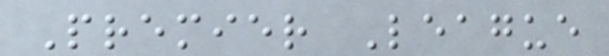Premier League
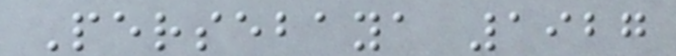Persebaya 1927
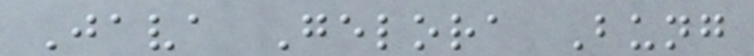Java Gelora Bung
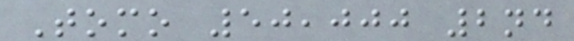Tomo 50,000 2nd
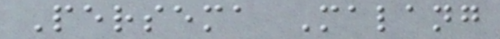Persema Malang
